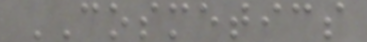COSMETICS
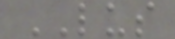LUS
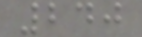240
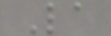La
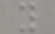y
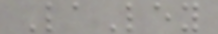LaLey
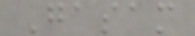Gasam
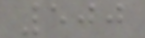500
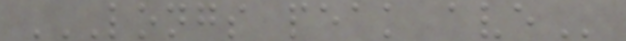LONGS PEAK AVE
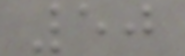50
